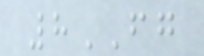8FG
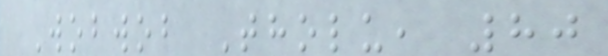Wobwob Tholu, 80
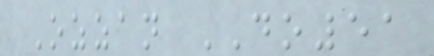Ozzan DO51
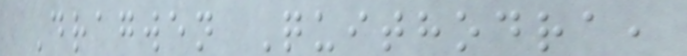Dragwen Quithodra,
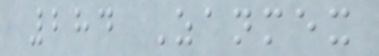284 Zanmex
